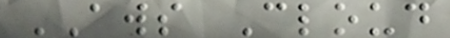AWS Cloud
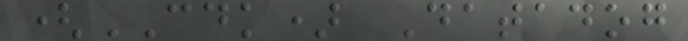(CDK) Datadog
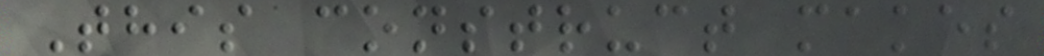This construct makes
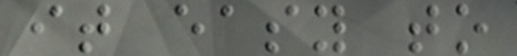it easy to
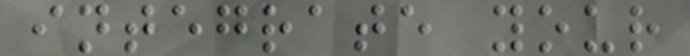integrate your
